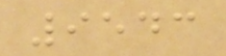9543
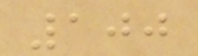100
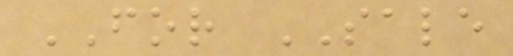FOR SALE
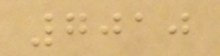7010
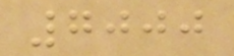7000
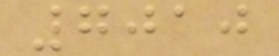7010
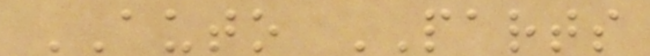AUTO PARTS
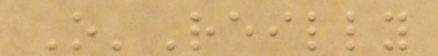O'Reilly
